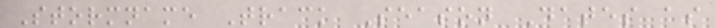Stormname Track Season Dates as
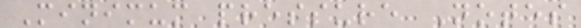Minimum pressure Notes
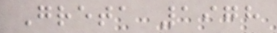Greta 1978
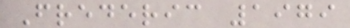Frederic 1979
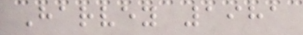Harvey 1981
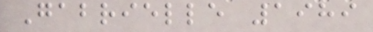Gabrielle 1989
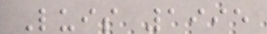Luis 1995
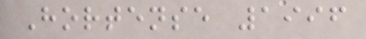Hortense 1996
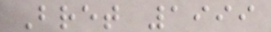Bret 1999
